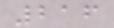216
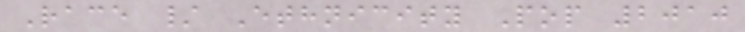Race / Ethnicity Pop 2010
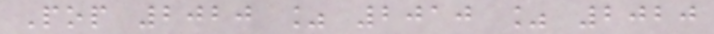Pop 2020 % 2010 % 2020
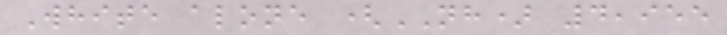White alone (NH) 4,955
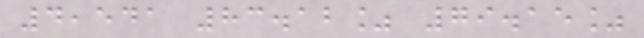4,541 83.12% 79.15%
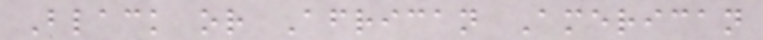Black or African American
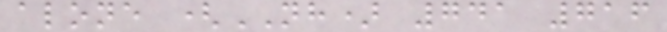alone (NH) 741 716
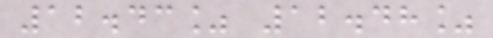12.43% 12.48%
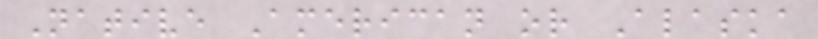Native American or Alaska
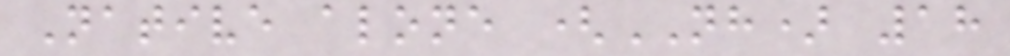Native alone (NH) 18
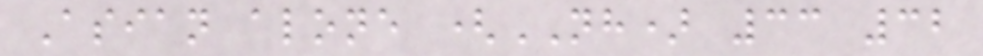Asian alone (NH) 33 32
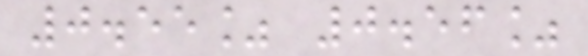0.55% 0.56%
